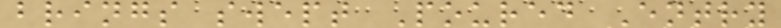brings swept Poured Entry
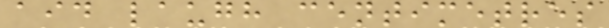aid laugh centimetres
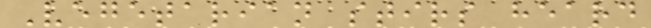Vegetarian stirs heard
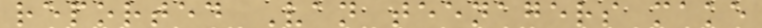reported Van teenagers make
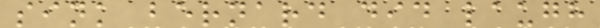sink bernard did laugh
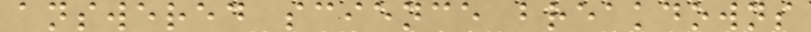answered science breakdowns
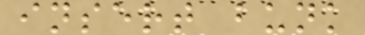insert bunk
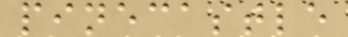pinecastle
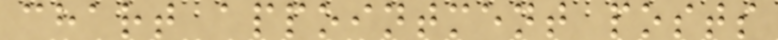chart appointment posts
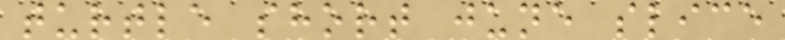turtle short june slice
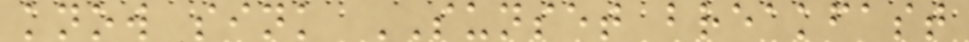know sink SUNSET breakfast
